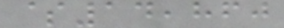$14,860
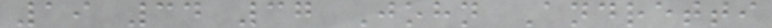19 34 37 John Andretti
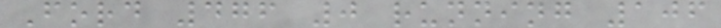Ford 476 0 running 106
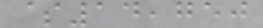$14,750
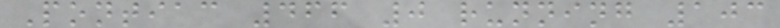Pontiac 466 0 running 103
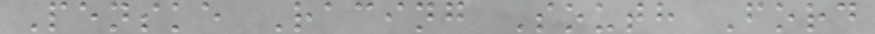Penske Racing South Ford
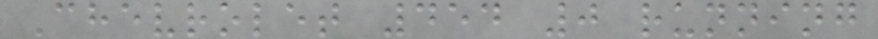Chevrolet 454 0 running
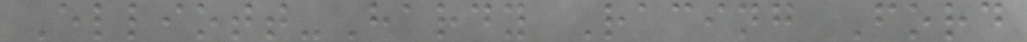Elliott-Hardy Racing Ford
